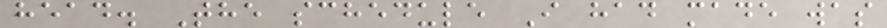head. The schedule I had made was
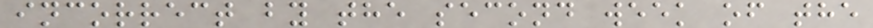incorrect by the second week of the
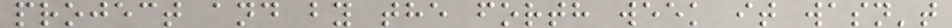project and by the forth week it wasn't
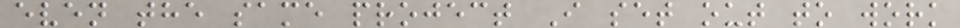even the same project I set out to work
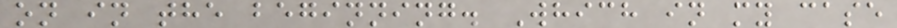on in the beginning. Which in my case
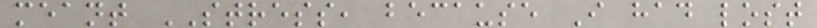meant STRESS, because I had lost
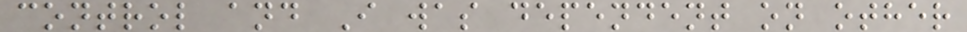control and I was dependent on other
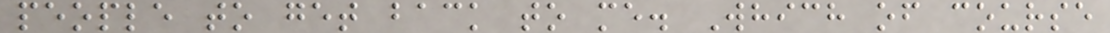people to get back to me. Which of course
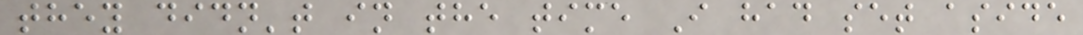they didn't in the time I had set aside
